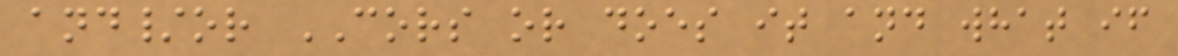and/or CORS or does it and what if
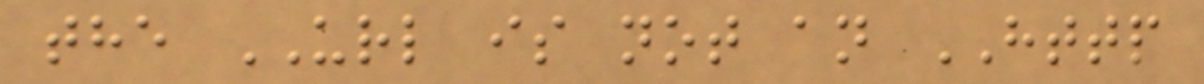the URL is not an HTTP
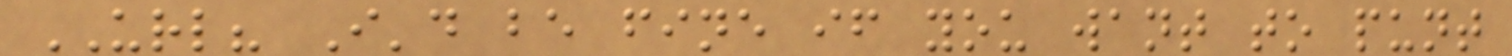URL? I'd be fine if you want to punt
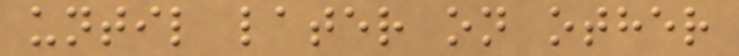until later on other
